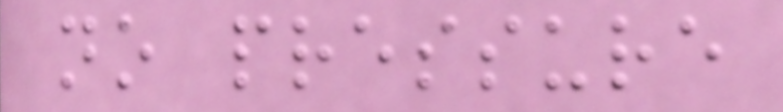no pressure
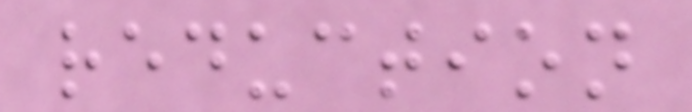reduction
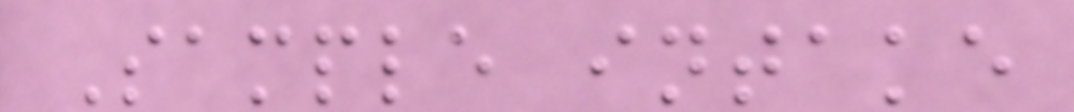Sample intake
